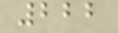222
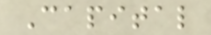Capital
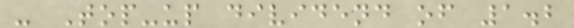- Top-up dividend of 1.2
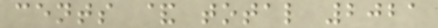cents & total 2021
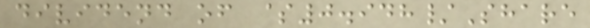dividend of $0.948/Share
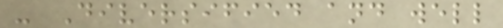- Diversified and well
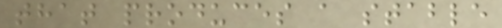that produces a stable
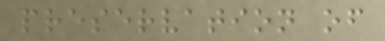preservation of
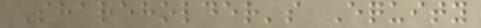Shareholder's Equity
